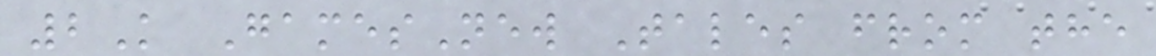2K GamesNew Tales from the
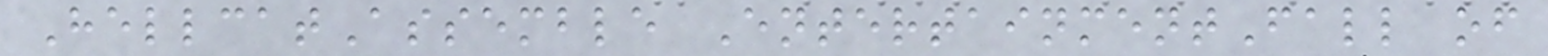HellcatAssemble EntertainmentFall of
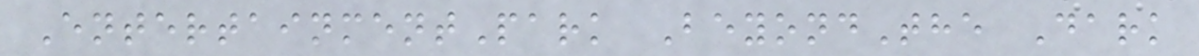EntertainmentPark BeyondThe Dark
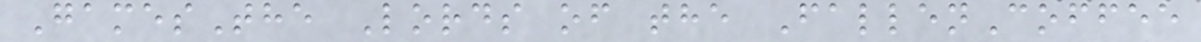GamesThe Lords of the FallenCoffee
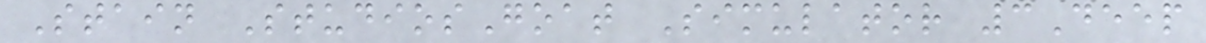Stain StudiosGoat Simulator 3Deep
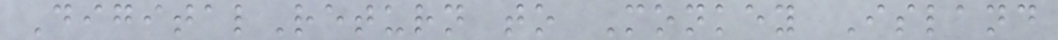DigitalReturn to Monkey Island
